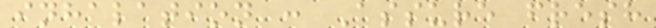inhalation : Assure fresh
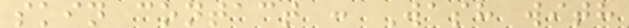skin contact : Wash with
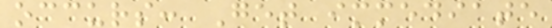occurs: Get immediate
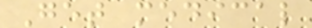Get medical
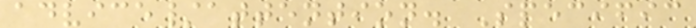advice/attention. Specific
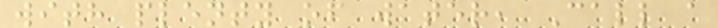with plenty of water, Call a
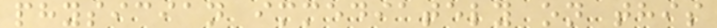physician immediately on this
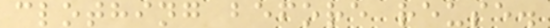clothing before reuse.
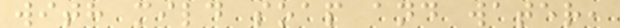with mild soap and water,
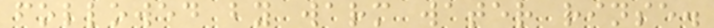followed by warm water rinse.
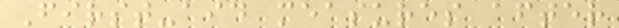First-aid measures after
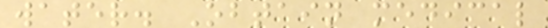water. Obtain medical
